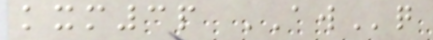kxm3p AWq
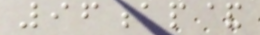96ap&
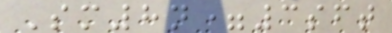Sm8n=3sft
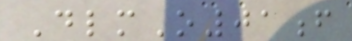DlmO01f
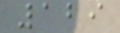129
